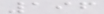196
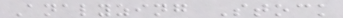Analyzing Stock
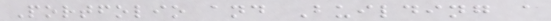Portfolio and Building a
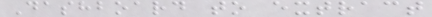Dashboard to extract
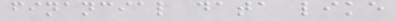financial data like
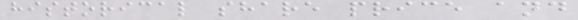historical share price and
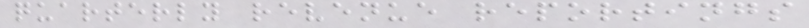quarterly revenue reportings
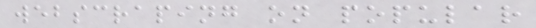webscraping on popular
